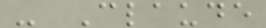- Claude
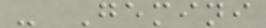- Gemini
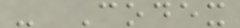- Codex
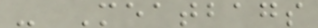- Meatbags
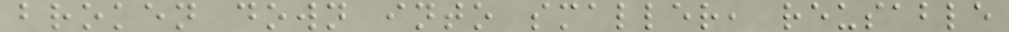broken down into smaller, reusable
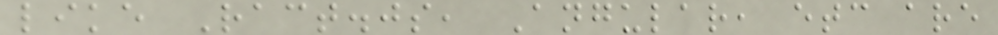like Ract.js, Angular, etc are
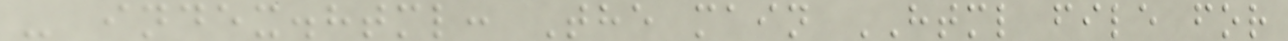- index.html: The main HTML file for
